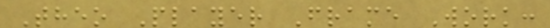Theo Player Frame Work:
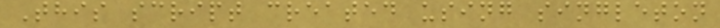This script created using singleton
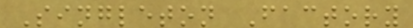Singleton Factory
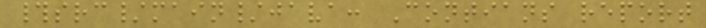#src/main/java: Contians report
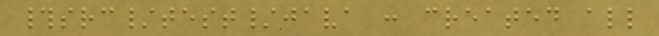#src/test/java : created all
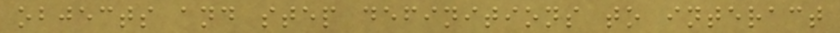objects and step definitions to interact
